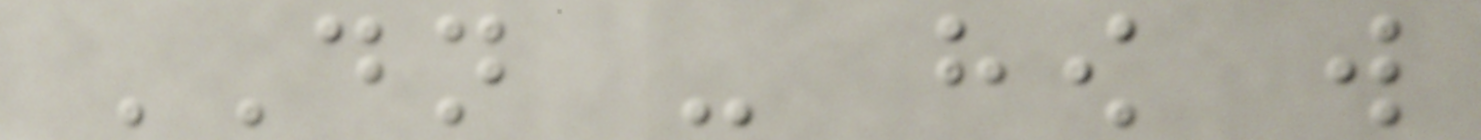DN - how will
